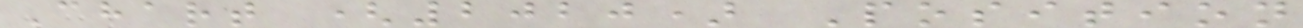Chart (2020) Position
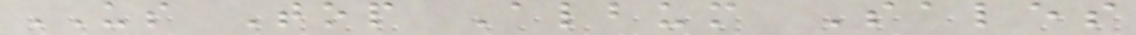US Top Album Sales
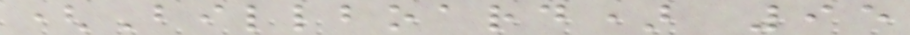(Billboard) 95
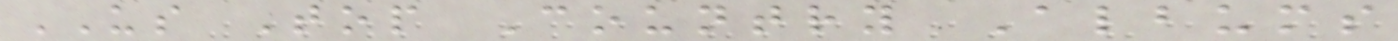US Top Country Albums
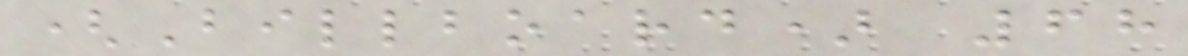(Billboard) 68
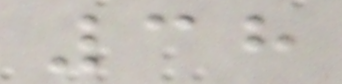38
